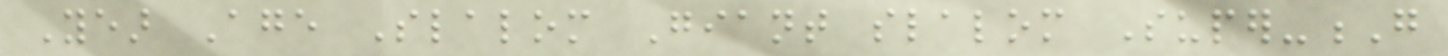Year Age Slalom Giant slalom Super-G
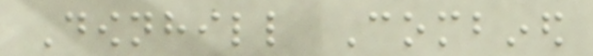Downhill Combined
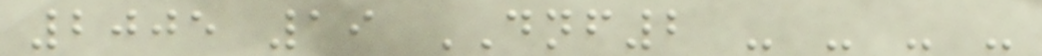2005 19 DNF2 - - - -
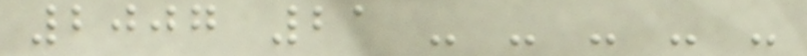2007 21 - - - - -
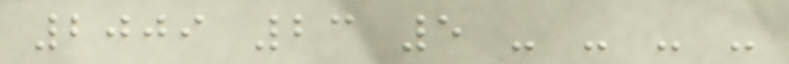2009 23 5 - - - -
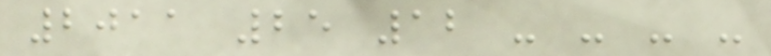2011 25 12 - - - -
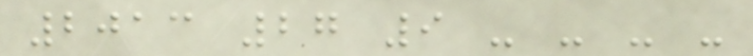2013 27 9 - - - -
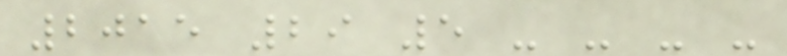2015 29 5 - - - -
